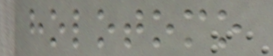holotomo
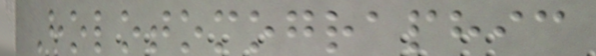Holotomographic
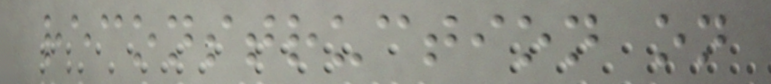reconstruction on
